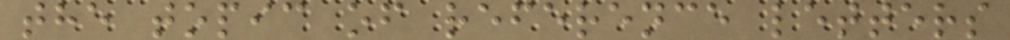the topic of reference letters
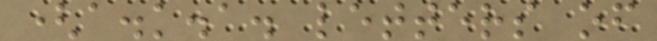(a.k.a. letters of
